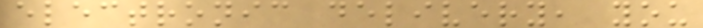electronic delivery, you
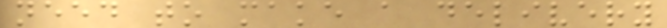need to make a delivery
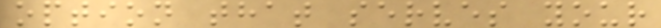option that serves your
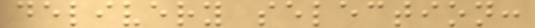delivery selection:
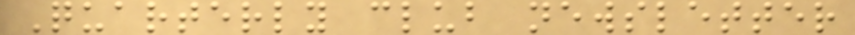Quarterly club newsletter
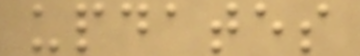updates
